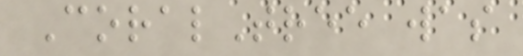CoralTree was
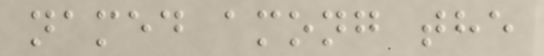named among the
